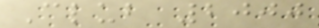Club 2000
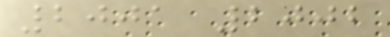2001 2002
